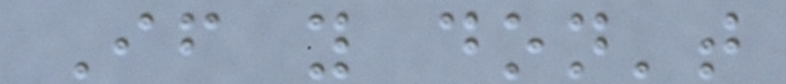If you don't
